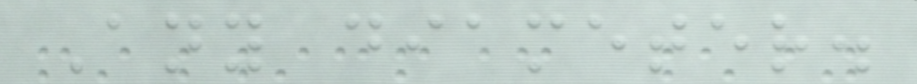Any diameter.
